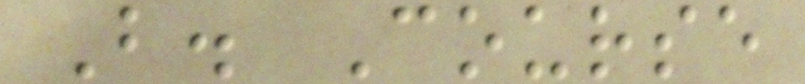B. Course
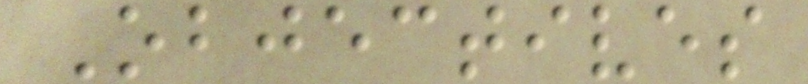Objectives
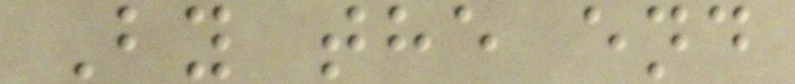By the end
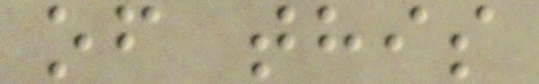of this
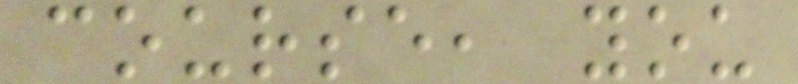course, you
